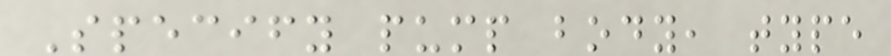Specify pump body, type
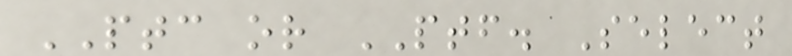PTC or PTF. Select
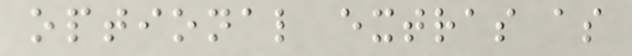optional extras as
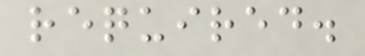required.
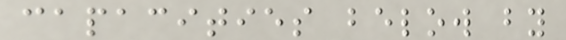capacities below by
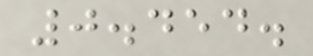0.454.
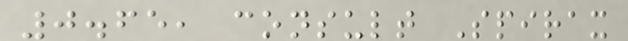0.65, consult Spirax
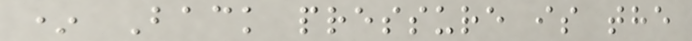* Back pressure is the
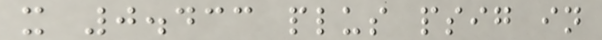x 0.433 plus psig in
